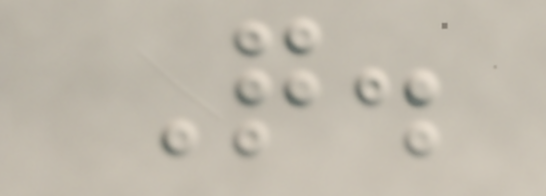Q.
